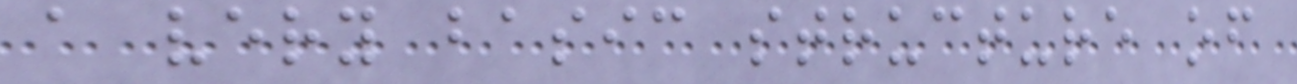a very basic structure of
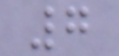7
